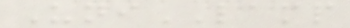UniLAMP
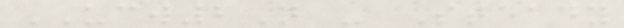UCW2N - Steady
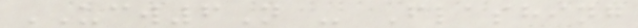UCW6N - Flashing
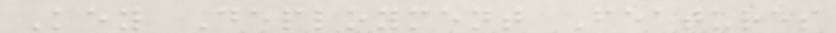Key Deployment Features
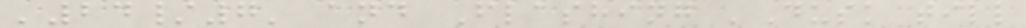'24/7' and Flashing 'Dusk till
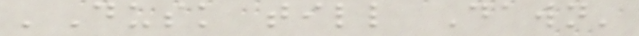'Dusk till Dawn'
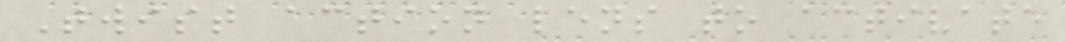Twist action lens to activate
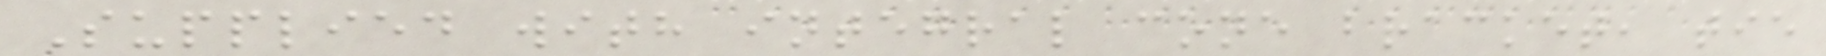Supplied with integral cone bracket, tie
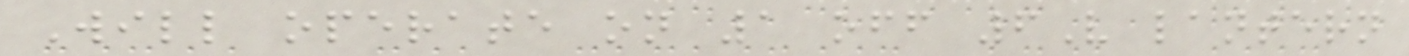Will operate on 1 off 6V lantern
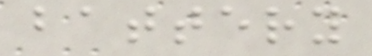battery
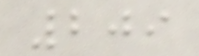209
